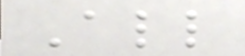All
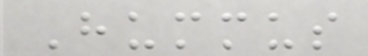Hummus
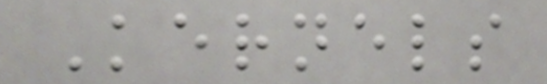Kernels
